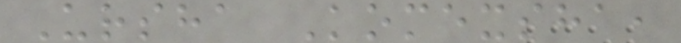Ursha Komexsha,
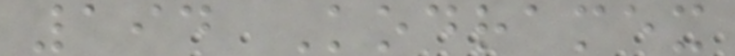194 Kodramex
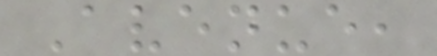Avenue,
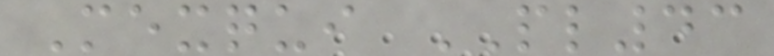Mexqui PL43
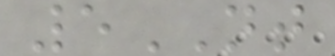5NT
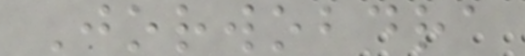Jorwobdra
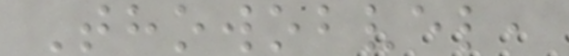Thowobvel,
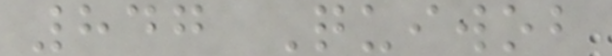847 Quiwob
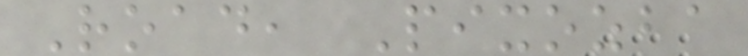Road, Pixozba
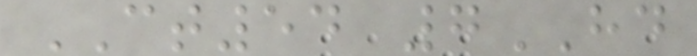CT54 7HD
